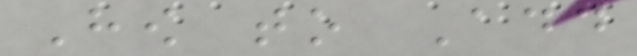How to Add
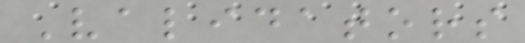Validators
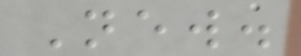New.
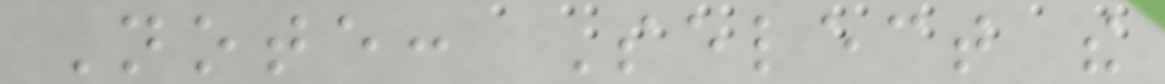Note: Select the
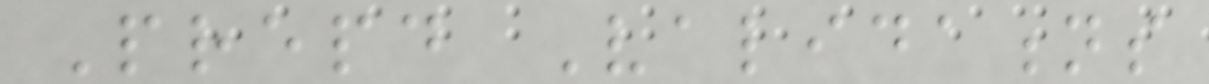Prepaid Validations
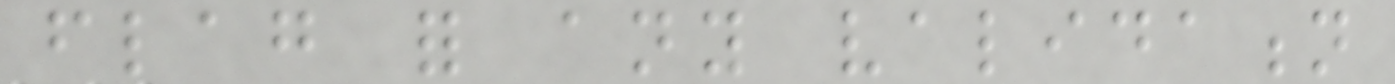flag for any validation
